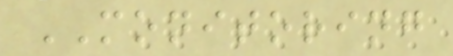MONITORING
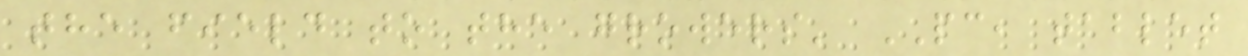the field to the growers' PC, tablet
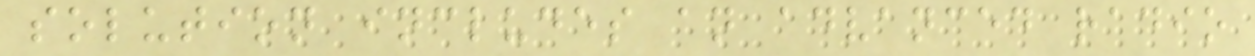solution includes an advanced radio
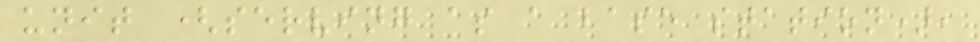unit (serving as a base station),
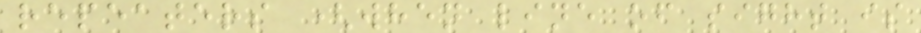repeaters (when line of sight is
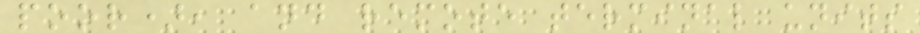poor), and remote terminal units
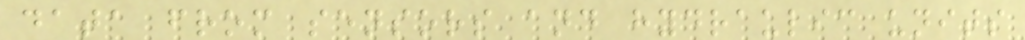data from sensors and hydraulic units
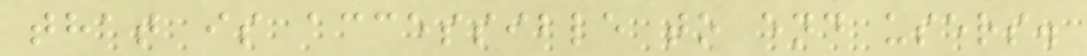that is accessible to end users.
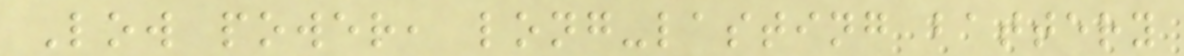Low power, long-lasting battery
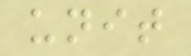unit
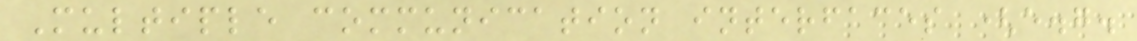Multiple communication interfaces (e.g.
